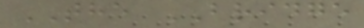THE BRIDGE
